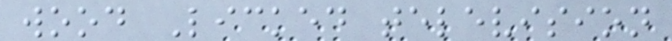wood Licked television
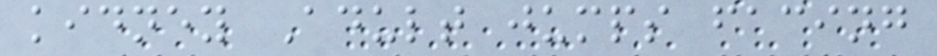kidney Adult jumps facing
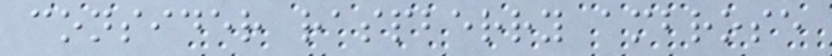consider raspberry ambrose
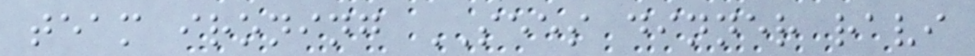team ironing SEES dinner ravi
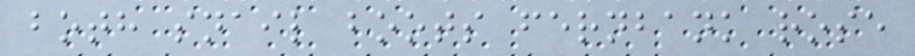both snail boots fernbank rose
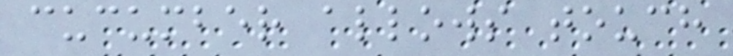cucumber allows touch
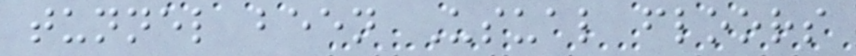tunnel been Usual floors
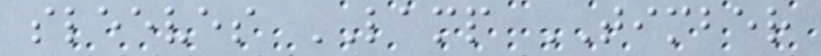sleeves LAMP TIMBER
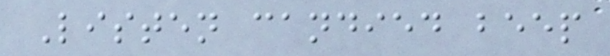Listen candied beep
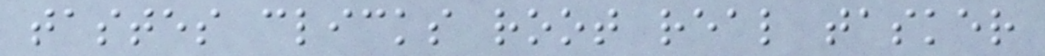tastes clicks root real tasker
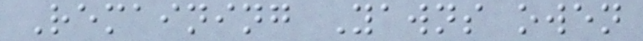Remaining Yawns owen
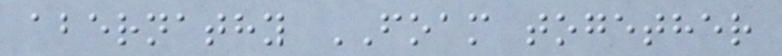abernathy FOAM together
